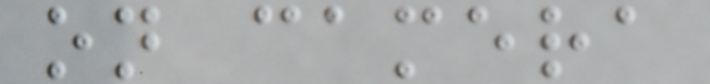on camera
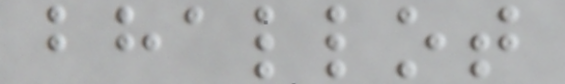bhallot
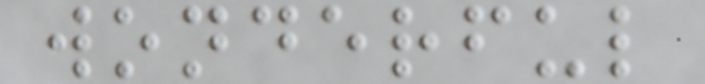wonderful
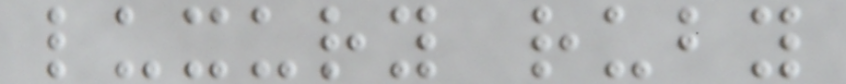luxury ruby
